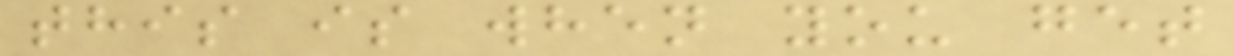this is when you get
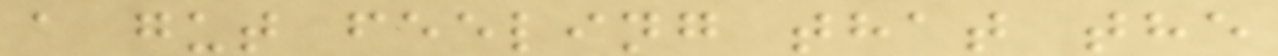a gut feeling that the
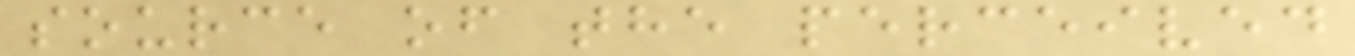source of the perceived
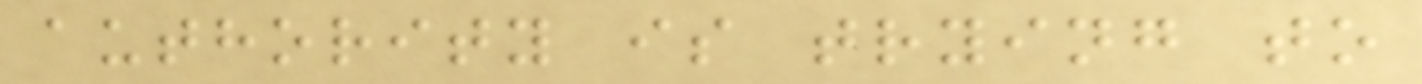authority is trying to
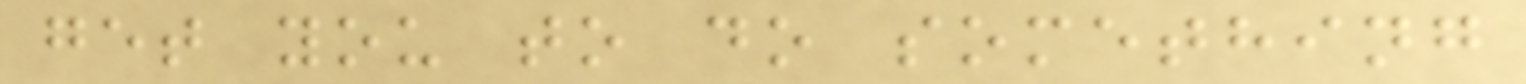get you to do something
